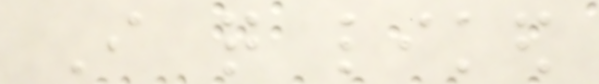I quite liked
